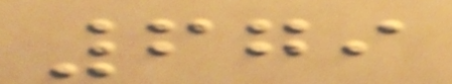679
